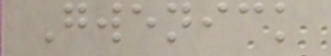Gwenick
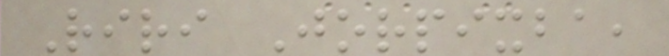Riri Jorpixba,
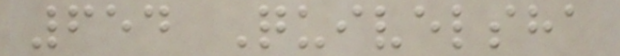654 Quivelsha
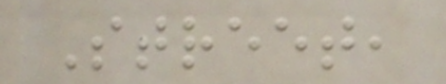Street,
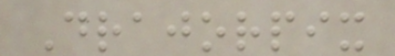Drajorpix
